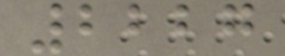2227
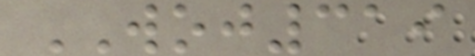WOJ319
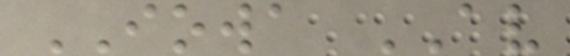IOWA AV
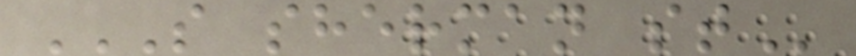S SHERMAN ST
